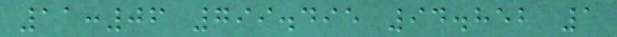11:06 799.495 94.852 1
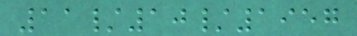11/10/1957
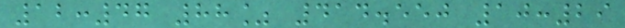12:47 88% 414.550 10:29
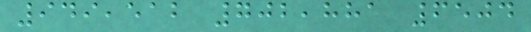949,512 702,881 6504
